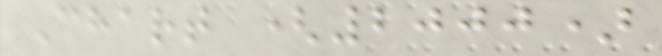Chart (2000)
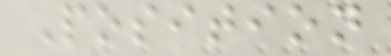Position
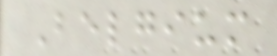Belgium
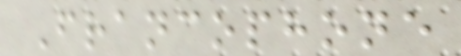Francophone
